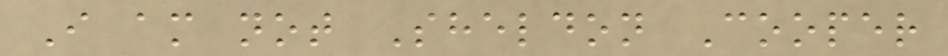I am not Sheldon Cooper
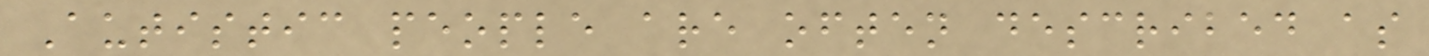Autistic people are often described as
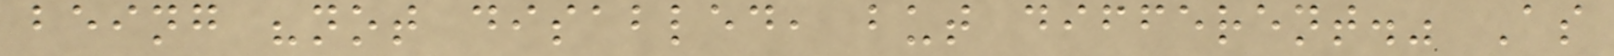being "not disabled, but different." As
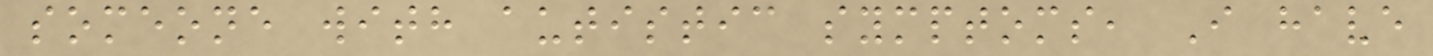someone with autistic symptoms, I have
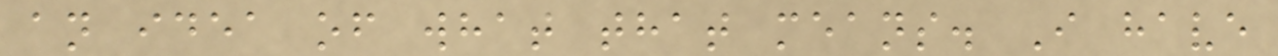an idea of what that means. I have
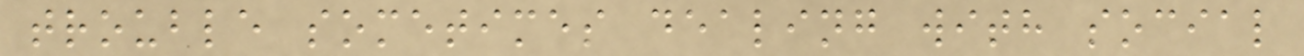trouble sometimes dealing with social
